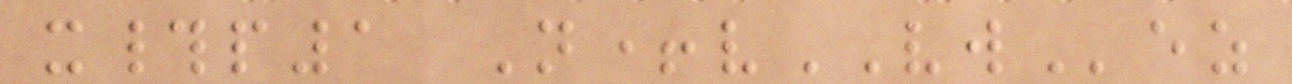x#p1 N+vVWez
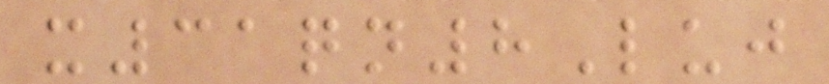x31qn8Luj
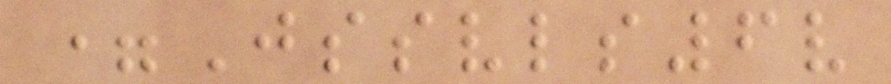=Jssvls6v
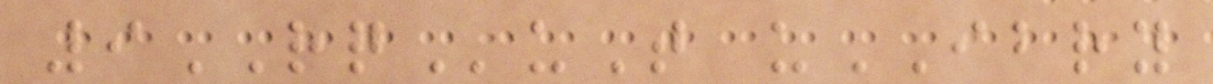9RQuT uIBRY
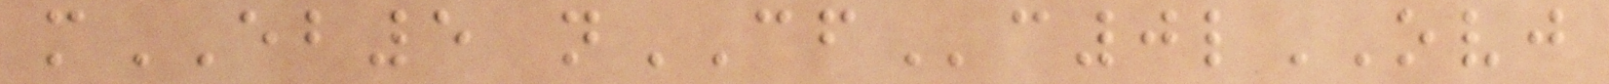mEB5 nCFc0lOVJ
